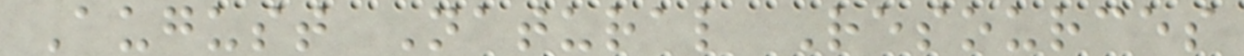August Natural Resources
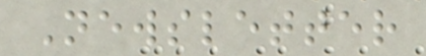Newsletter
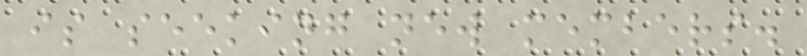is seeking new members.
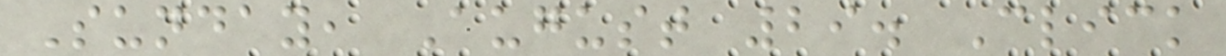Sunday, August 29. Click
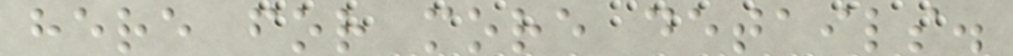here for more details.
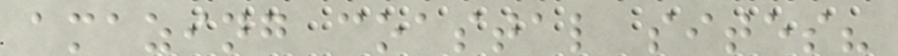amazing coastal sites?
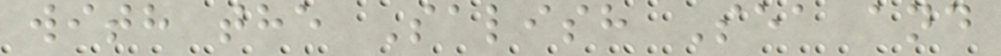with the Salish Sea and
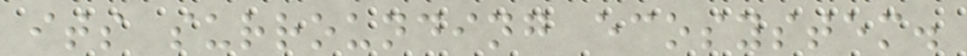its surrounding ecosystem.
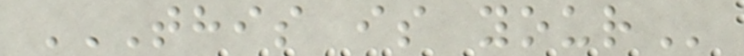THIS IS YOUR
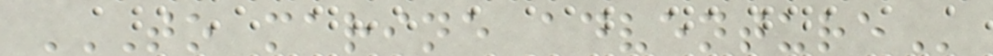TO MARINE ADVENTURE
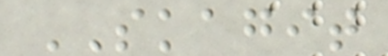SKAGIT
